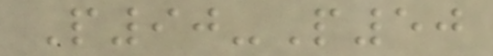P90-P50
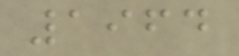1964
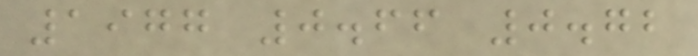1977 0.66 0.72
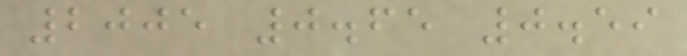2005 0.65 0.59
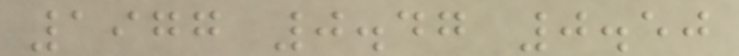1977 0.47 0.50
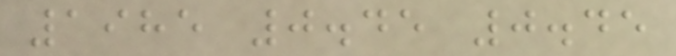1985 0.45 0.45
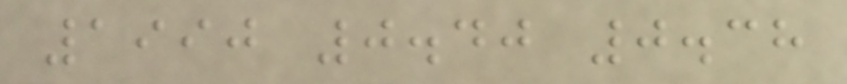1990 0.40 0.38
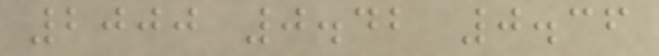2000 0.42 0.36
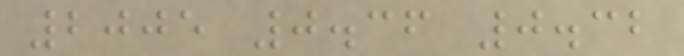2005 0.36 0.32
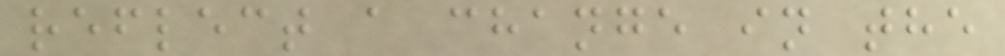reflect a change in the
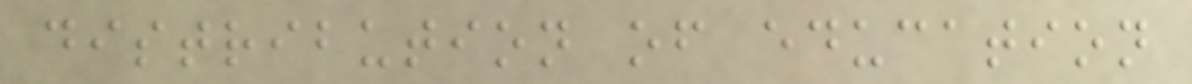distribution of education
